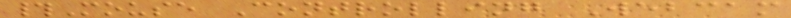#Mouse Controlling Webcam
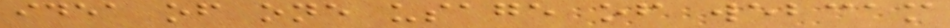idea of one usage of webcam
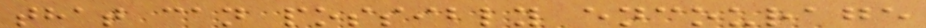that can possibly encourage
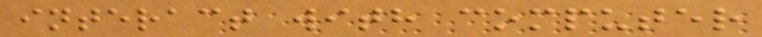interact with computer
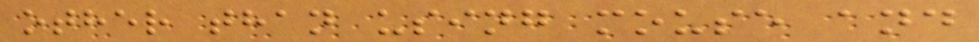other than using mouse and
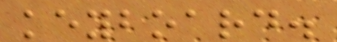keyboard.
